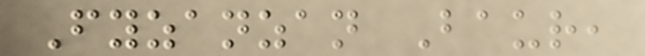Fyzanzan Baur,
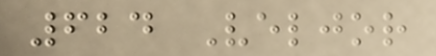624 Veljor
